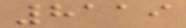8119
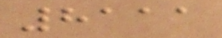8111
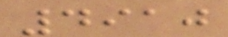4910
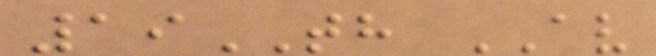19TH AV
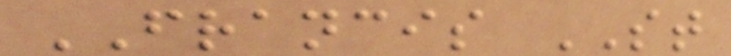FRANCIS ST
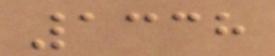1338
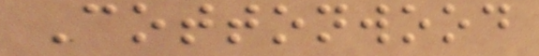Cottonwood
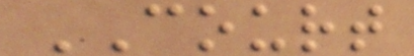COURT
